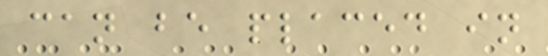can be placed in
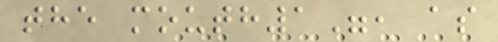the mouth1", as
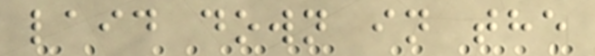laid down in the
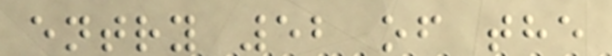entry 52 of the
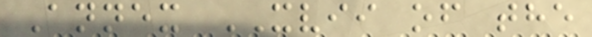Annex XVII of the
